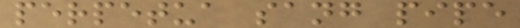perpetua sang pipe
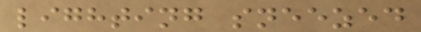lighting sneezed
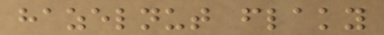hazelnut flaky
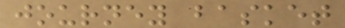journey basket
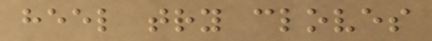heel try cloves
